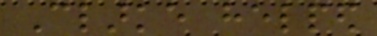Clarke helped
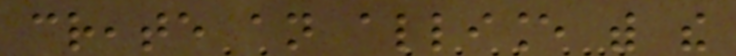create an alliance with the
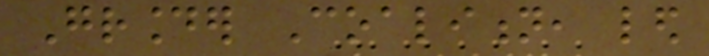Grounder Coalition, led
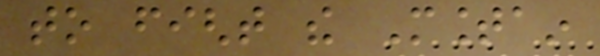to fight the Mountain
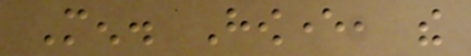Men. However, the
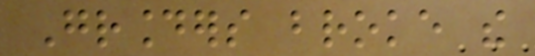Grounders broke the
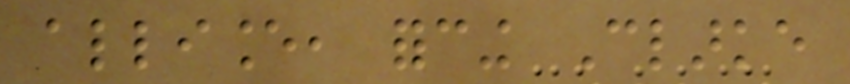alliance, forcing Clarke
